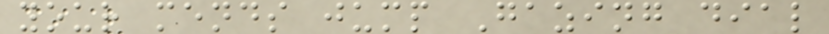your mends jump Gazing dial
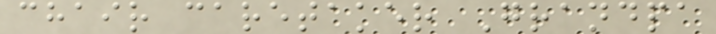chair caretaker Grandpa
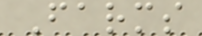Farms
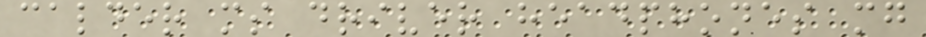calder ms driver headphones mg
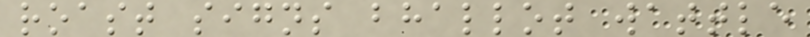roast signs bhallot wattle
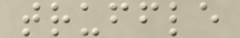truffle
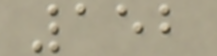152
